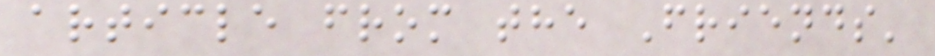article from the Friends'
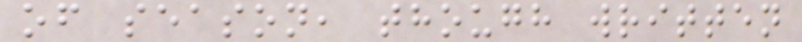of season, though written
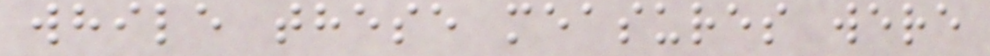while these measures were
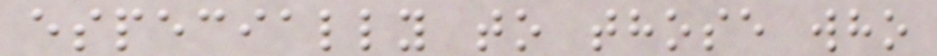especially to those who
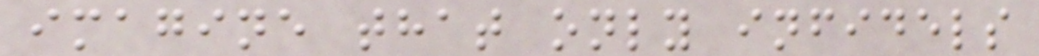imagine that only infidels
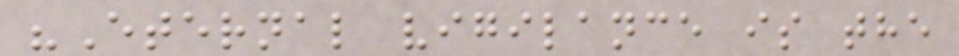"Eternal vigilance is the
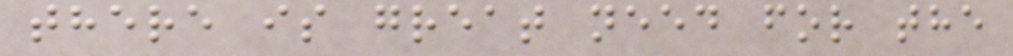there is great need for the
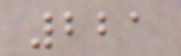221
